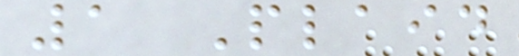1 Plaid
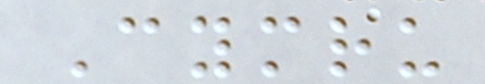Cymru
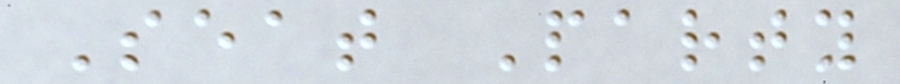Seat Party
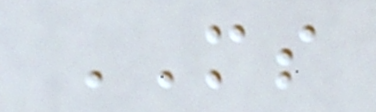MS
